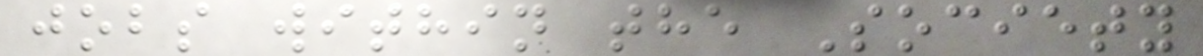jobs within the Society
